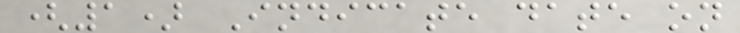(1) Indicate date on
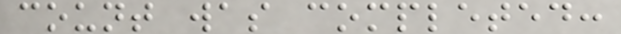count was completed:
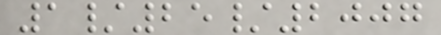1/25/2007
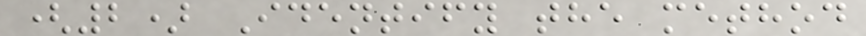(2) Identify the method
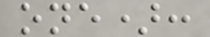one):
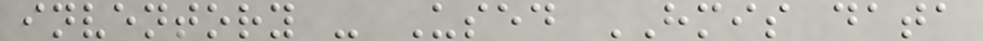inventory - Used HMIS data
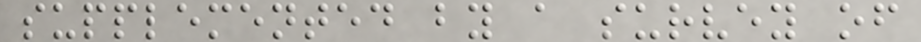supplemented by a survey of
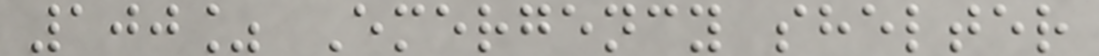100% Emergency shelter
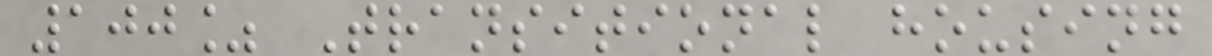100% Transitional housing
